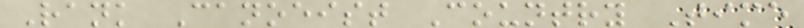Rank Canoeist Country Time
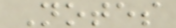Notes
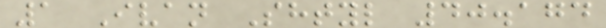1 Ivan Shtyl 40.174
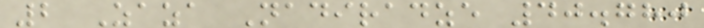2 Zaza Nadiradze 40.780
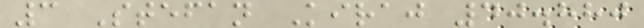3 Stefan Kiraj 40.880
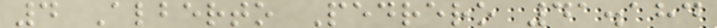4 Alberto Pedrero 41.184
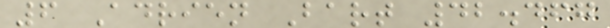6 Adrien Bart 42.467
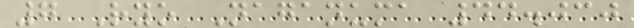7 Ryo Naganuma 44.030
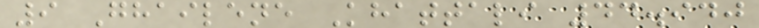9 Ghailene Khattali 44.940
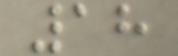18
